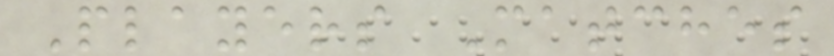Players Matches
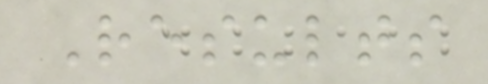Results
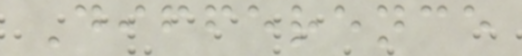Difference
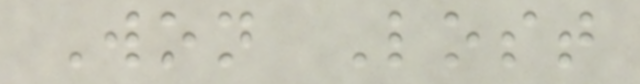Won Lost
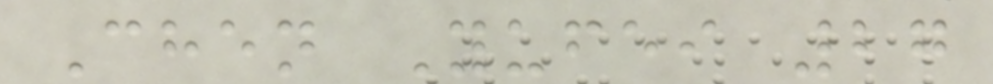Chen Yufei 27
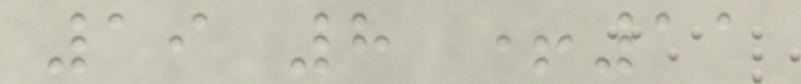19 8 +11
